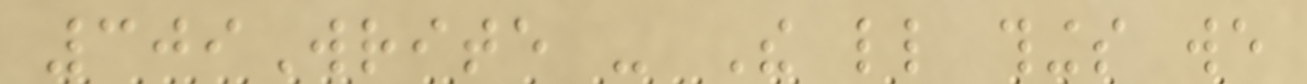309Write - The little things we
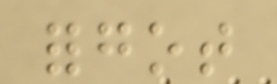forgot
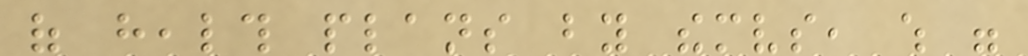of health plans by themselves, which were
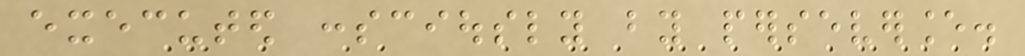executed consciously by perseverance.
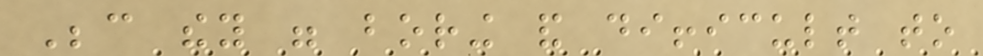Because they were boring and difficult to
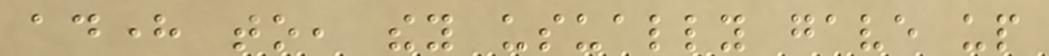adhere to, they usually gave up
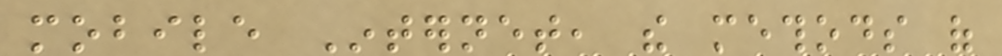mobile Internet, the methods of
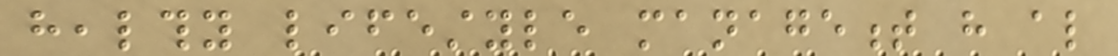healthy lifestyle management have also
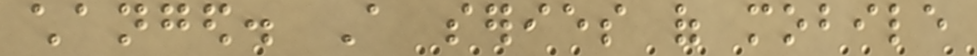changed. A series of mobile
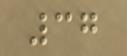37
